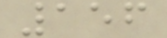156
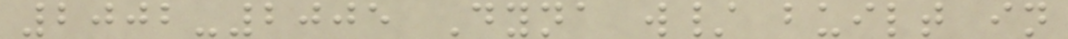2002-2005 Dyna w/ built in
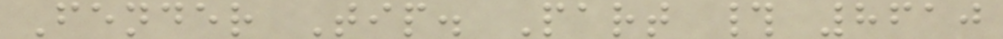Fender Tip. Part # 8610
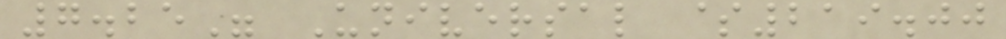7.25" Universal $219.00
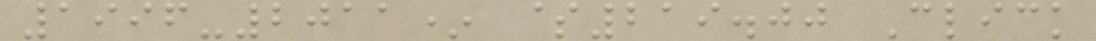1996-2011* $219.00 Click
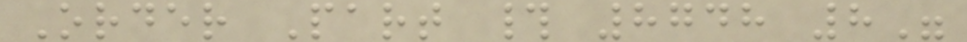Order Part # 8748 8"
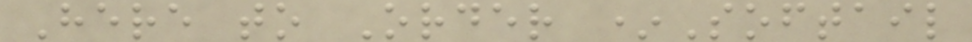Here to Order *Softail
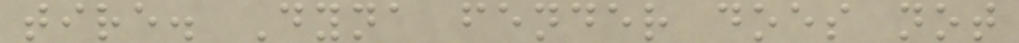tire. Dyna fender does not
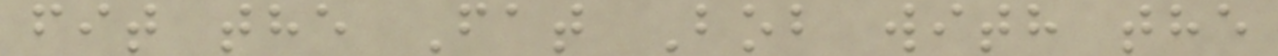fit the Fat Bob with the
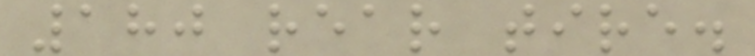180 rear tire.
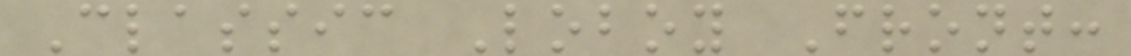Classic Loboy Front:
